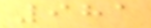981
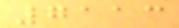7113
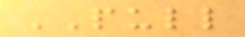PULL
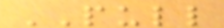PULL
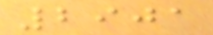2901
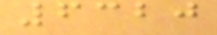6320
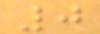0
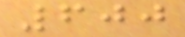600
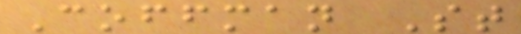Coffman St
